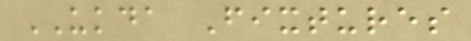UKDA Fixtures
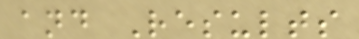and Results
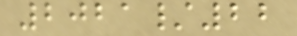2021/22
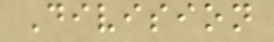Division
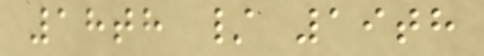18th / 19th
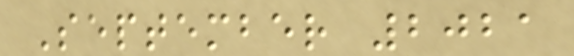September 2021
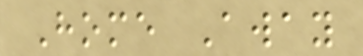Home Away
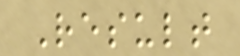Result
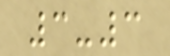3-3
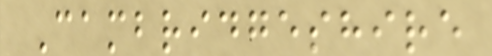Cambridgeshire
